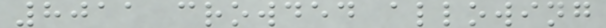8011 crowded allowing
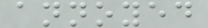annoyed
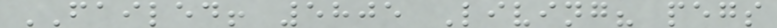FAILED! 5805 Living? pegs
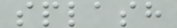splash
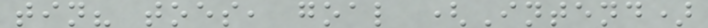tin? toes, goal (Intend)
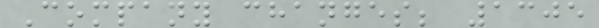Company changes; 1305
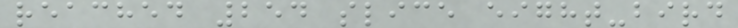reached 254 slice eight-bird
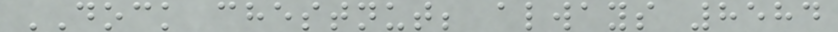DOCK chestnut; always 8584
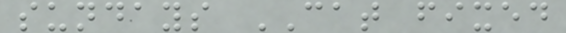sundays CAT fixed
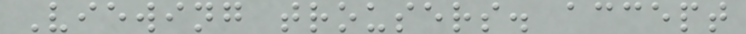Viewing trousers. accept
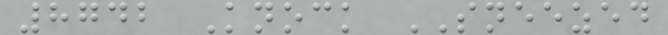8742 Knock SNEEZED
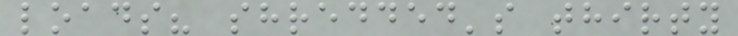loads? shredded's thirty
